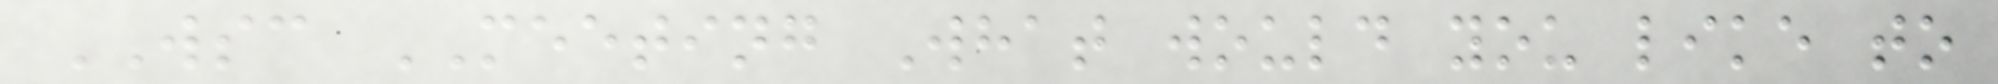WSC MEETING What would you like to
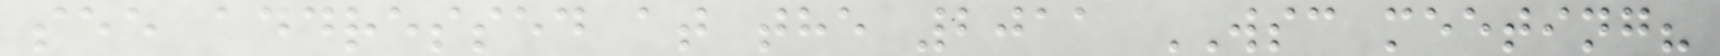see addressed at the 2011 WSC meeting?
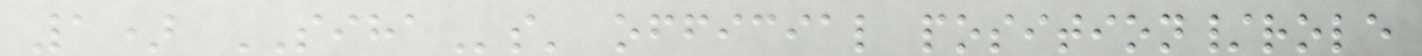1) SIHAs' official position/role
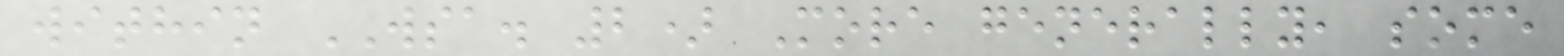within WSA. 2) More generally, some
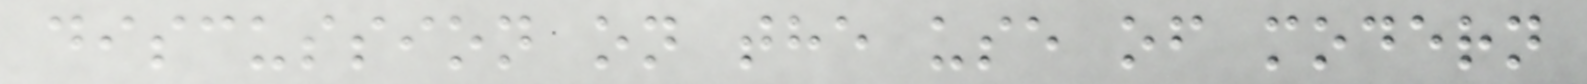discussion on the use of modern
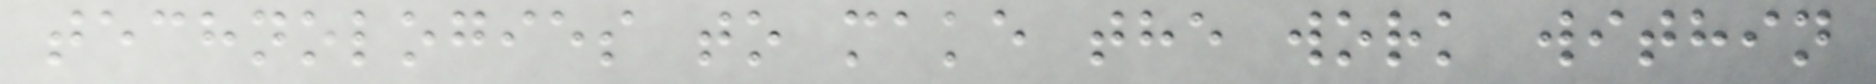technologies to make the work within
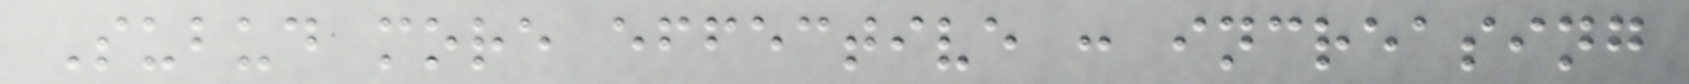Subud more effective : increasing
